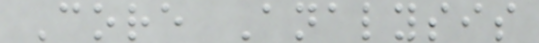Core Analysis
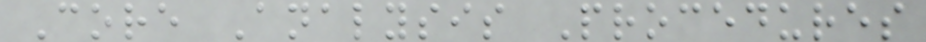Core Analysis Procedures
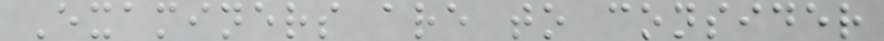Examiners are to consider
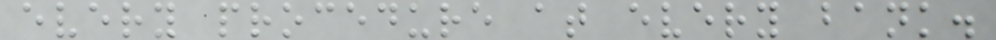every procedure at every bank.
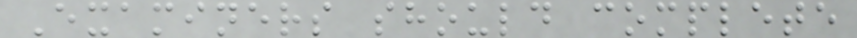Examiners should complete
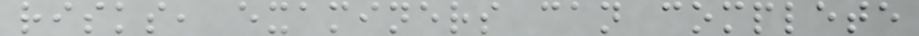risks, examiners can complete
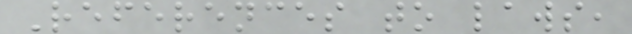References to laws,
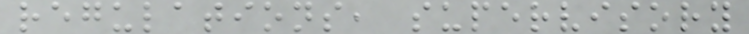regulations, supervisory
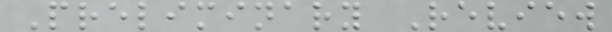Preliminary Review
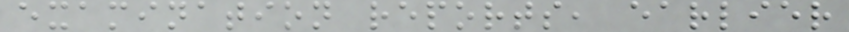examination reports, earlier
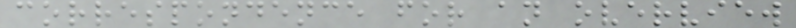correspondence for an overview
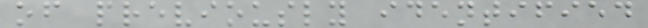of previously identified
